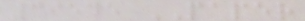39545 PAPER
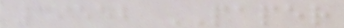39552 PAPER
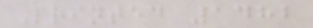Printed 1482
